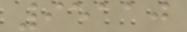95110
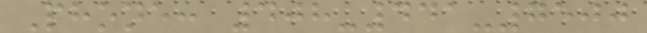Phone: 408-441-7500
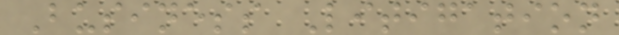Business Litigation
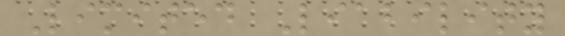Limited Liability
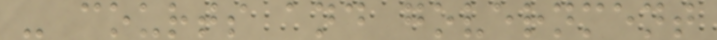- courts and government
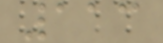113
